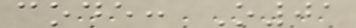code: O01
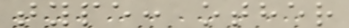type: other
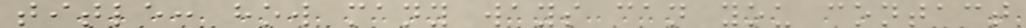title: how many ways can you contact
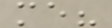me?
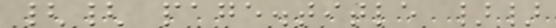{{ page.title }}
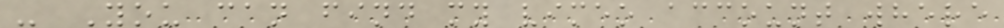- You can find my vimeo account where
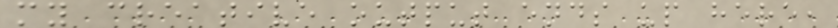my creative output ends up here,
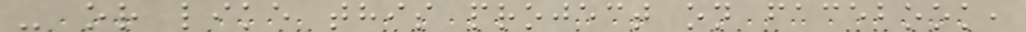- or like this project on facebook,
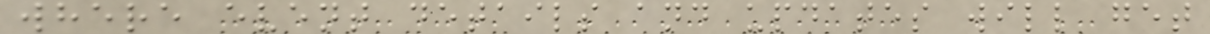where event details and updates will get
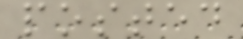posted
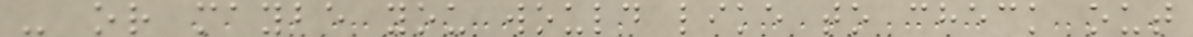- or maybe you would like to check out
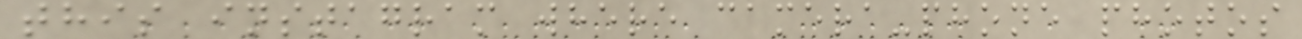this instagram where camera-phone photos
